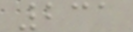231
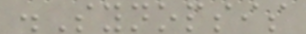.Synopsis
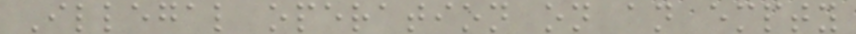Illegal operation on an empty
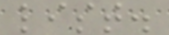list.
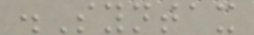.Syntax
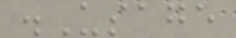.Usage
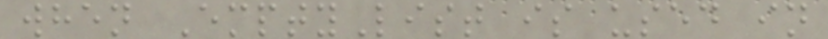when EmptyList is used in
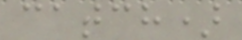catch)
